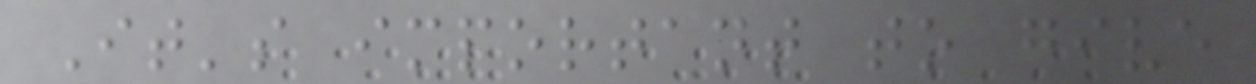It's important to give
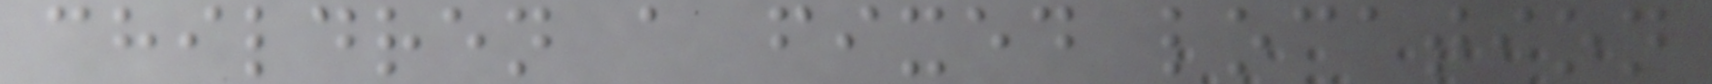children a fixed location
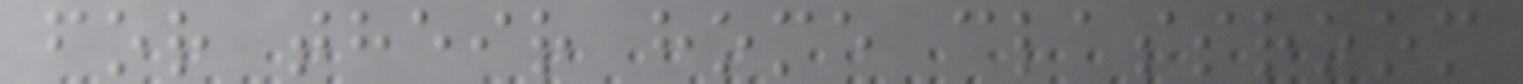for their home classroom
